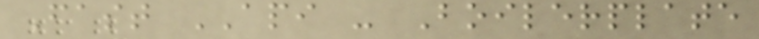Fast API - Boilerplate
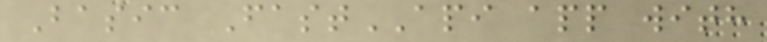Basic FastAPI app with
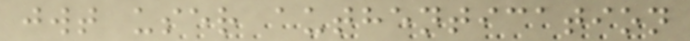jwt user authentication
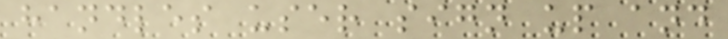handles user sign up and
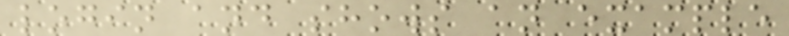login and shows an example
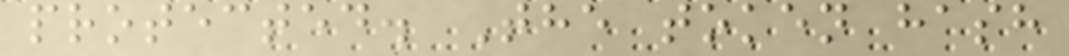protected. The token hash
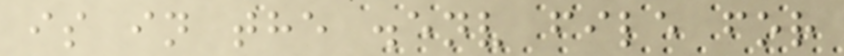is in the .env file for
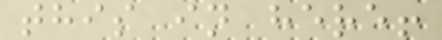this in here!
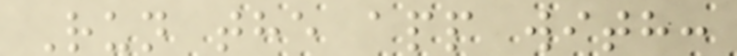Run the app with:
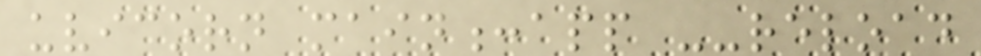uvicorn main:app --reload
